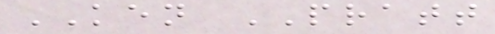KEN PRATT
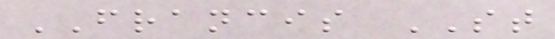FRANCIS ST
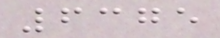6375
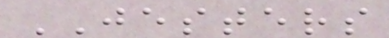JESTERS
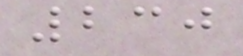230
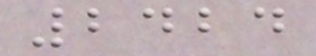2424
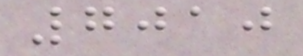7010
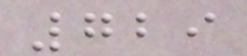729
